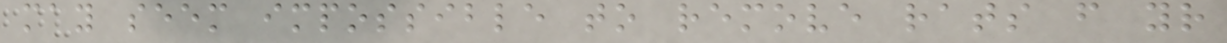may seem impossible to remove rats from your
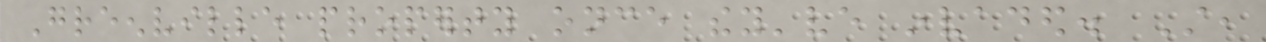Greenville property once they've invaded. Still,
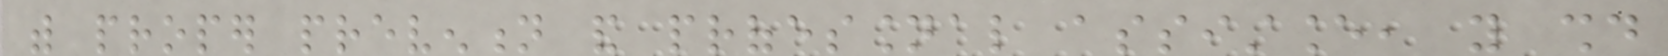with proper prevention and professional assistance, you should
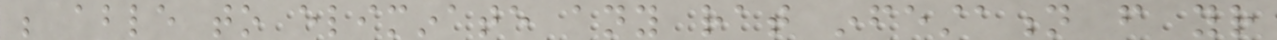be able to eliminate any rat infestation from your
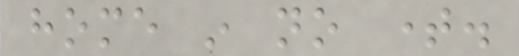home in no time.
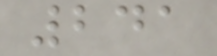241
